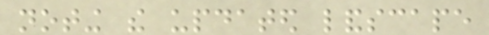noting the updated landscape
